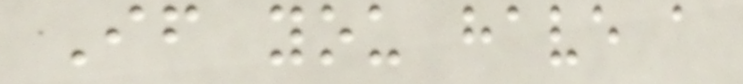If you have a
